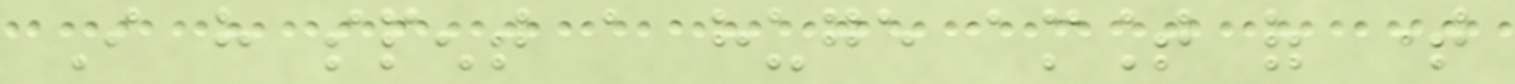I have spent a huge amount of time
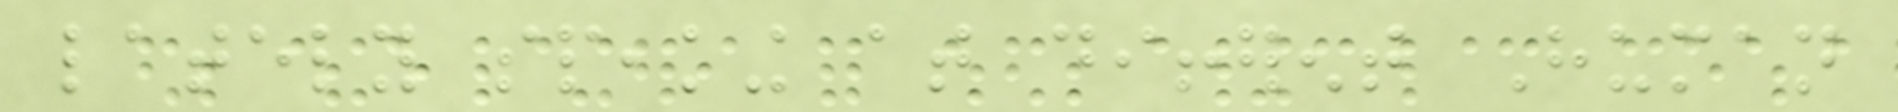lately speaking at different Human
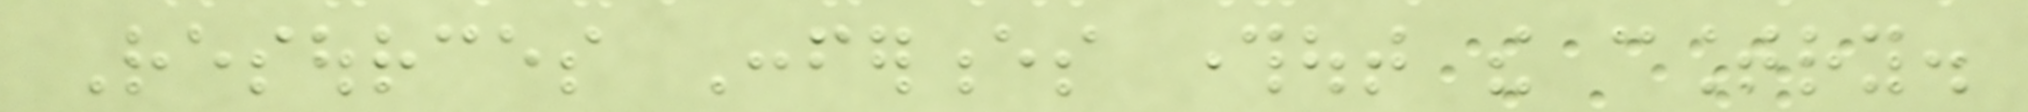Resources Conferences throughout the country.
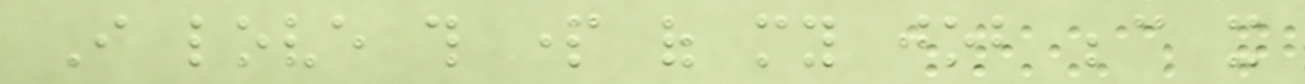I love this part of my job because it
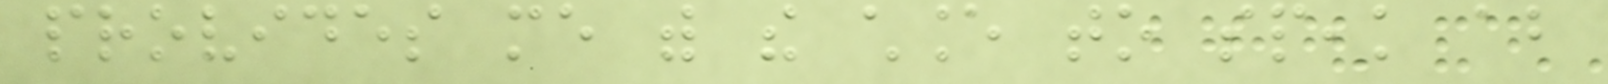provides me with the chance to speak about
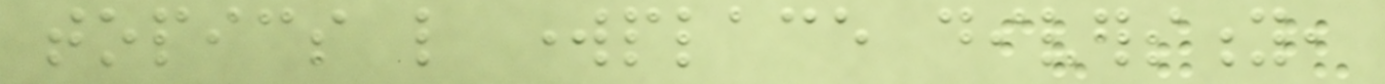topics like workplace diversity,
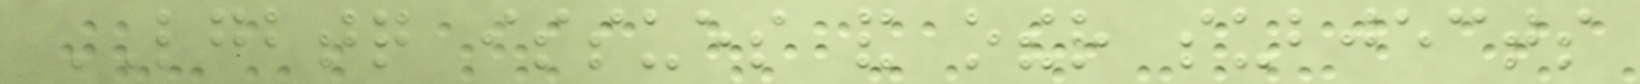LGBTQ issues and other subjects
